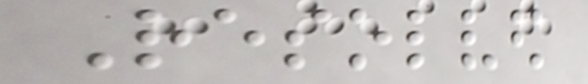Resolved
